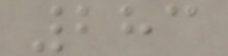283
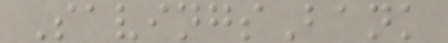SavingsBank
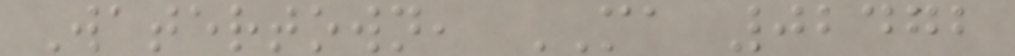Watertown, MA 02472
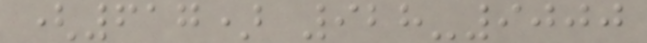(617) 928-9000
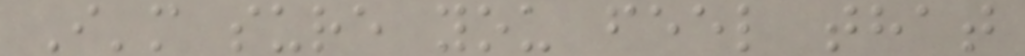I'm sure you feel that
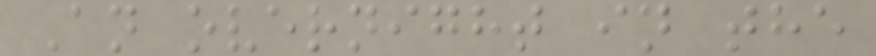An overnight in the
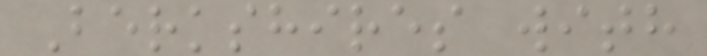Berkshires with
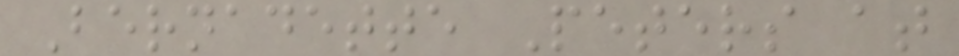Bernadette Peters at
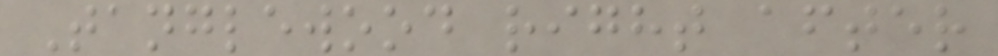Tanglewood right after
